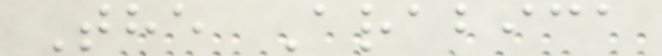The Arabica
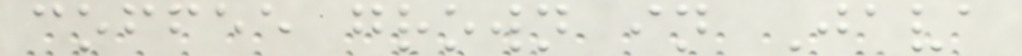coffee grown in Java
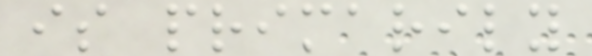is primarily
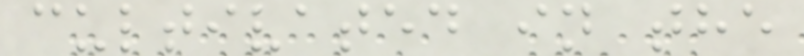cultivated in the
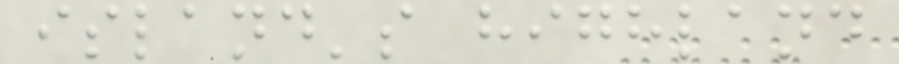island's highland
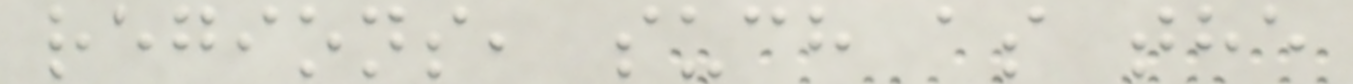regions, such as the
